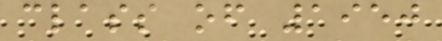class of 1950
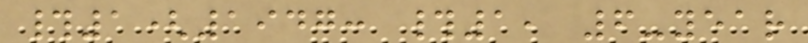#1(1947: #1, 6-year
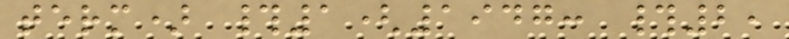term) #1(1947: #2,
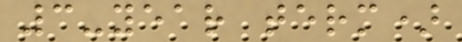3-year term)
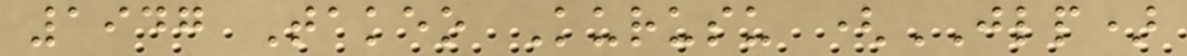1947 Takeo Kurusu (JLP)
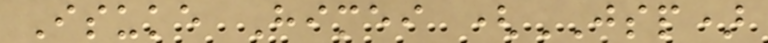Isuke Himei (JSP)
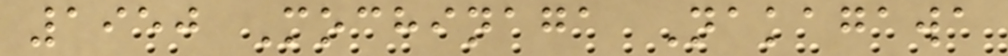1950 Mochinaga Nakagawa
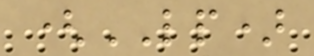(LP)
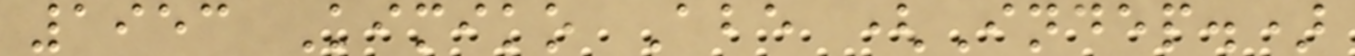1953 Kimiko Abe (Indep.)
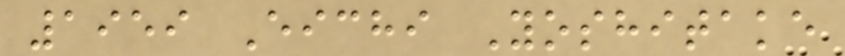1959 Eichi Yoshitake
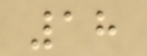18
